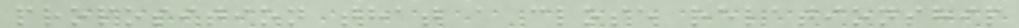proposition that a close relationship
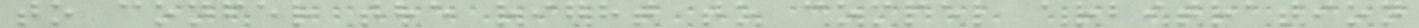to confer the right to compel arbitration
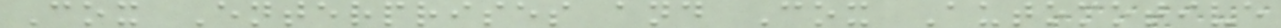Cox Enterprises and Cox Automotive
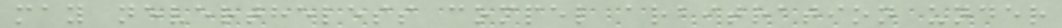may nevertheless compel arbitration under
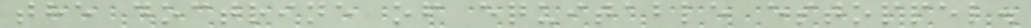the doctrine of equitable estoppel.
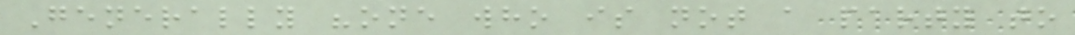Generally "one who is not a party to
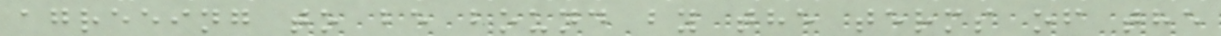agreeing to be bound by the terms of the
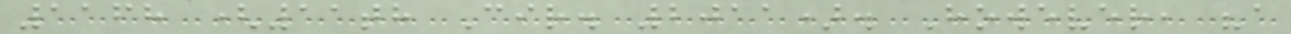1168 (11th Cir. 2011). However, "a
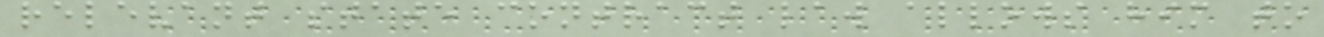relevant state contract law allows him to
